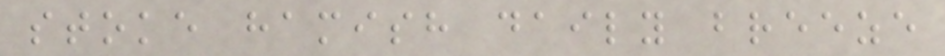stoke hamish daily breeze
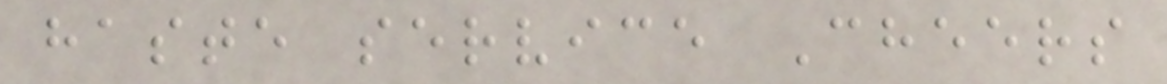haste service Cheers
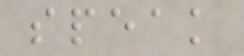speak
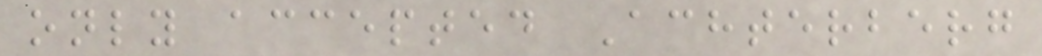only accepted Achterberg
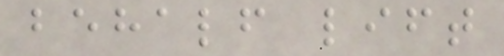behalf lift
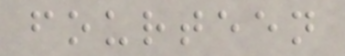fourteen
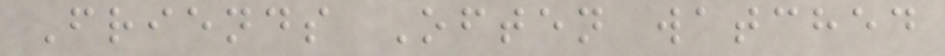Friends Often watched
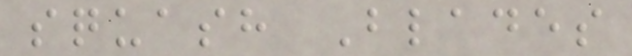squash Blades
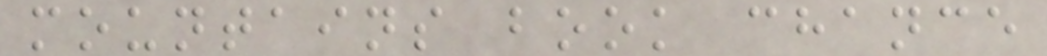mountains book chance
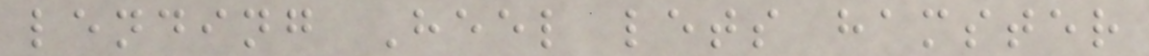lending Heel lets hamster
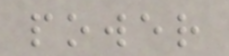power
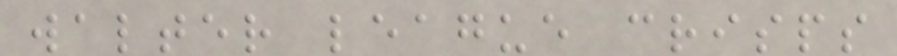walter league crisps
